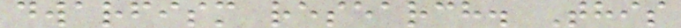dwarfism research. This
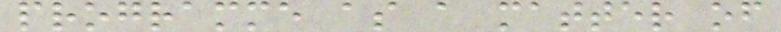programme as a matter of
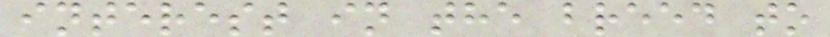interest in the breed to
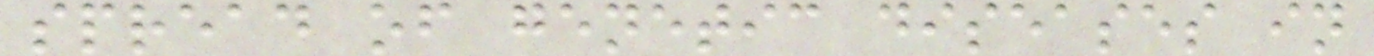spread of genetic diseases in
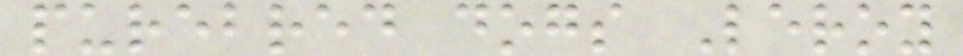purebred dogs Leroy
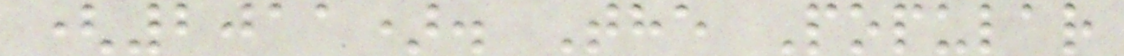(2011). The Popular
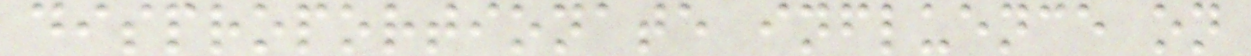disproportionate influence on
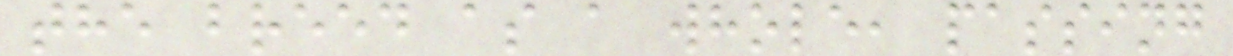the breed as a whole, passing
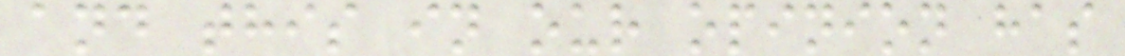and this in our opinion has
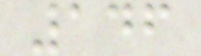146
